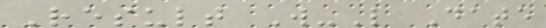Result W-L Date
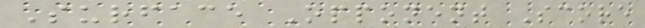Surface Opponent Score
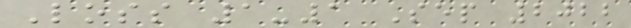Loss 1-1 Sep 2022
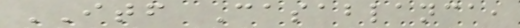ITF Casablanca,
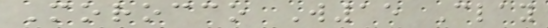Morocco W15 Clay
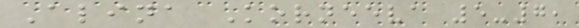Alina Korneeva 5-7,
